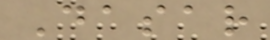Dasar
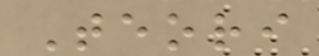Teori
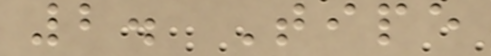2. Tipe
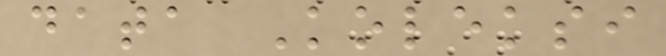data Koleksi
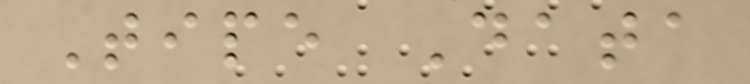Tipe Data
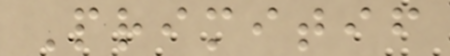Primitif
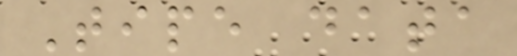Tipe data
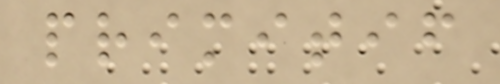primitif
